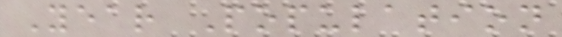Year Population
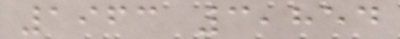1963 3,854
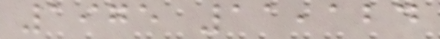1975 11,124
